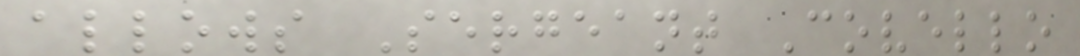allows Sergeant Covello
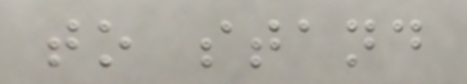to stand
